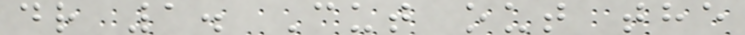dr 1. Cut out the
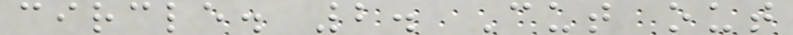circle. 2. Cut out
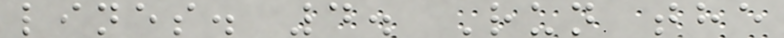lines. 4. Run the
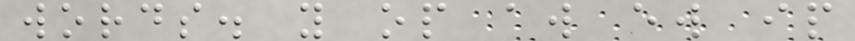words. y op aw ew ip
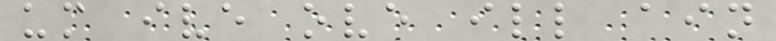um ive ove ill ain
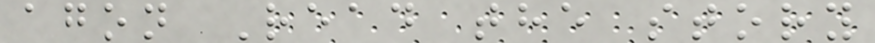agon Read the story
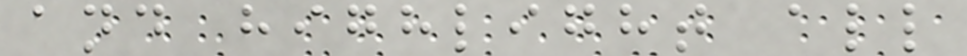and highlight all
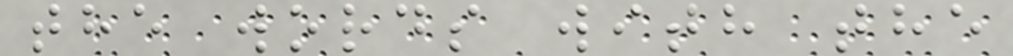the words with the
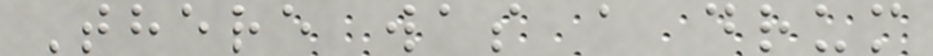There was a drum
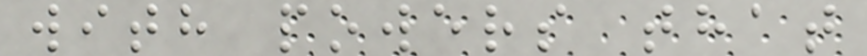with powers that
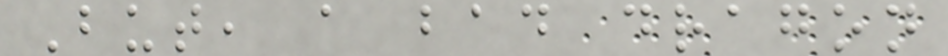But, a bad dragon
